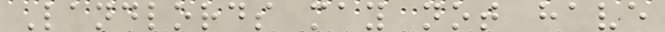Landlords may not have
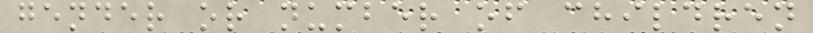gender or number of children
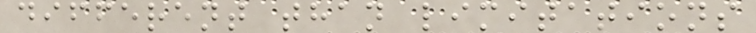different than limitations
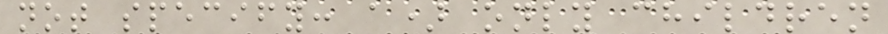not specify: a) only children
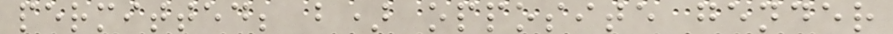permitted; b) opposite gender
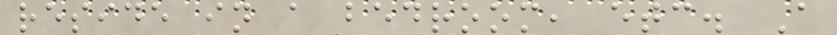reside in a bedroom, etc. A
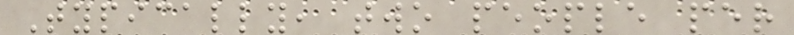Typically, two people per
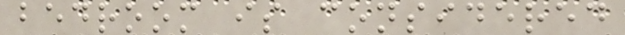bedroom is considered
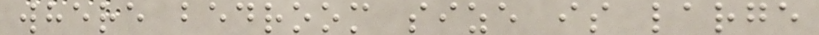where bedroom size is large
